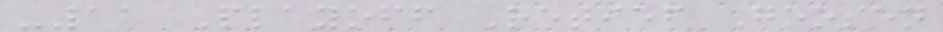-11 Playoff Retief Goosen
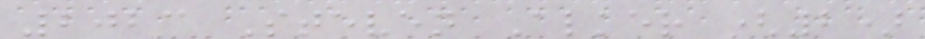2023 Steven Alker (2)
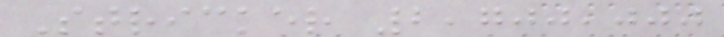Stricker 2,700,000
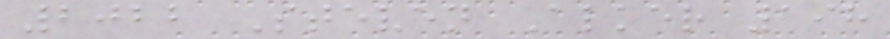2022 Steven Alker 198
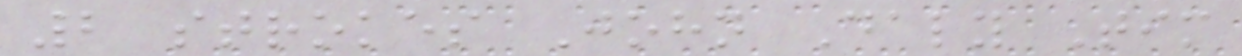2 strokes John Daly Tim
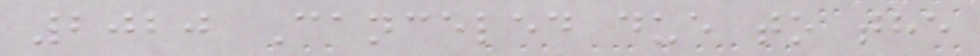2020 Canceled due to the
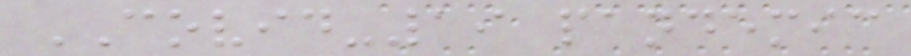COVID-19 pandemic
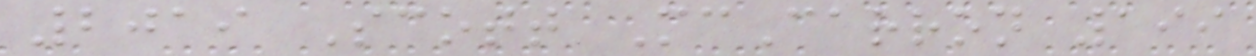2019 Scott McCarron 199
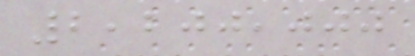2,200,000
